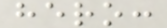hero:
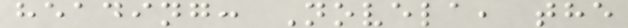heading: Novela, the
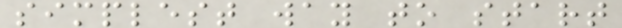simplest way to start
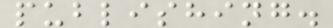publishing.
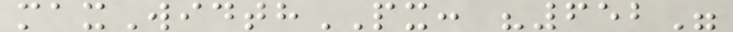maxWidthPX: "652"
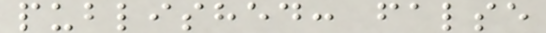published: false
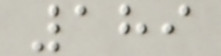189
